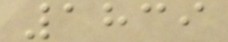1839
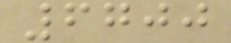6700
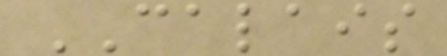CALAIS
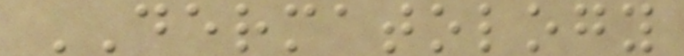DERMATOLOGY
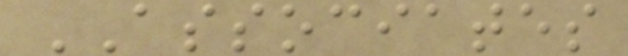ASSOCIATES
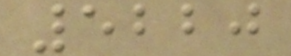5220
